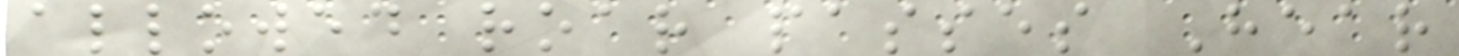allowed roar passes Hear
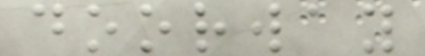doorway
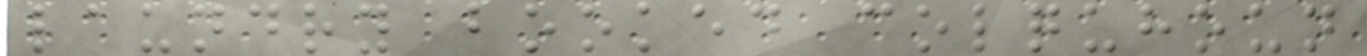laundry booked colquhoun
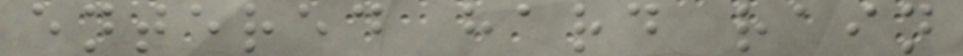entered hard rain
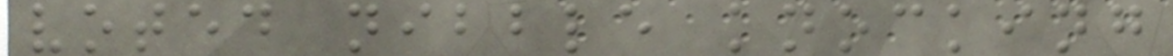voted nibble knocking
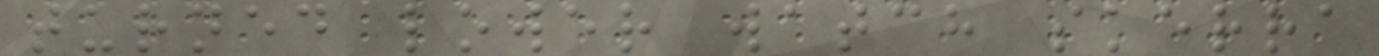turned lower watch skerra
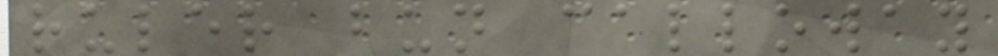ruler bun calloway
